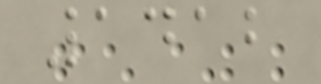1412
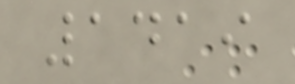1419
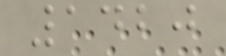1420
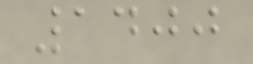1400
